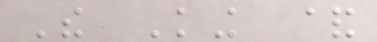The King &
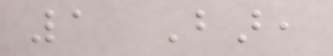1 Bar,
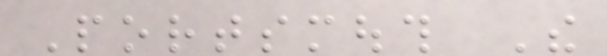Portsmouth The
